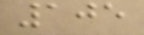105
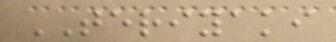TERIYAKI
